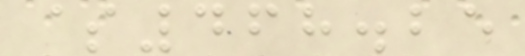$468.25
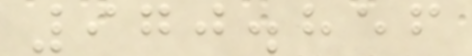970.856
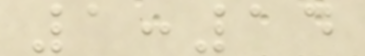1:14
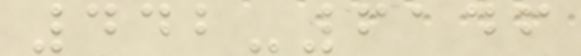442-6146
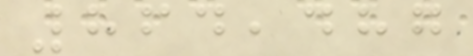864,487
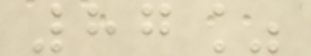87%
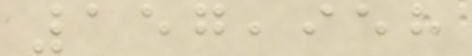157,958
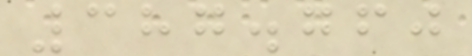387.760
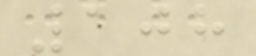108
